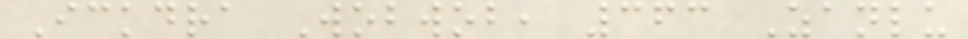Ickdra Wobwob, 363 Zanlu
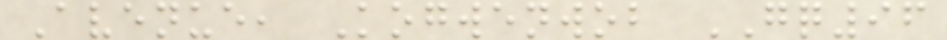Avenue, Kogwenwob GQ96
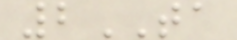2TA
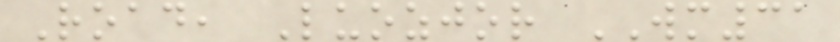Road, Luozjor WM31
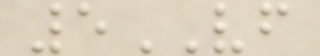5VF
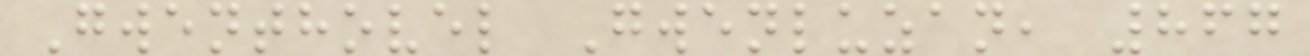Gwenthovel Gwenluzan, 867
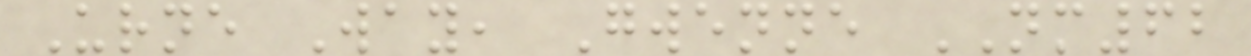Urne Way, Gwenne NM62
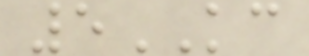5KC
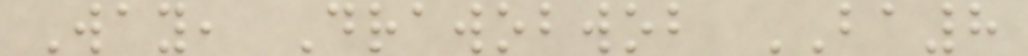Way, Drawobwob BA8
